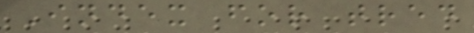Index for tred
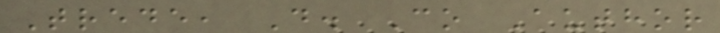Trede, D. Co Author
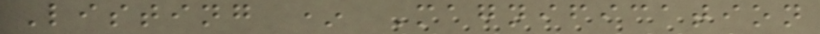Listing * Magnification
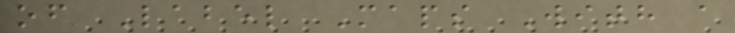of Label Maps With a
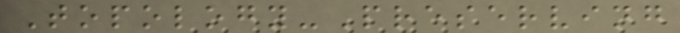Topology-Preserving
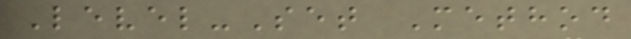Level-Set Method
